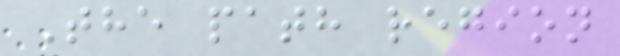The path region
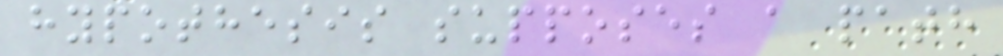hypothesis supposes a path
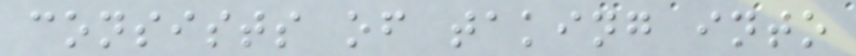consists of taking into
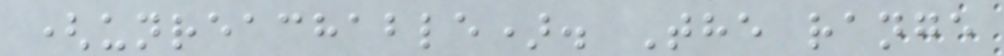(unreachable). The range
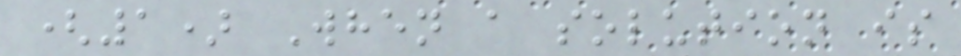(1) When a solution is
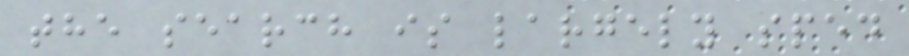the search is largely sped
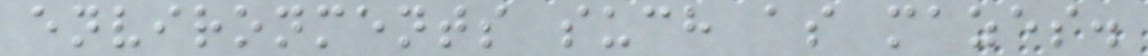environments such as mazes.
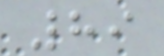89
